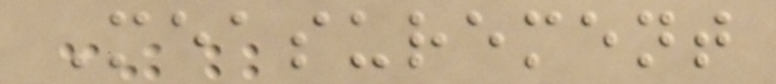Measurement
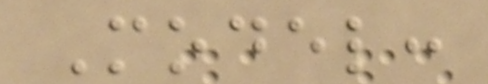Model:
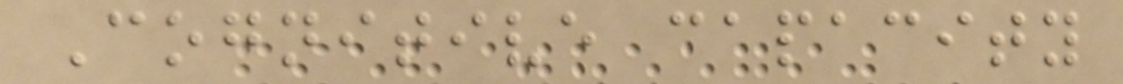Cognitive capacity
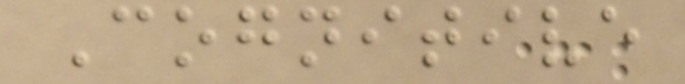Cognitive
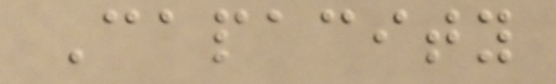Capacity
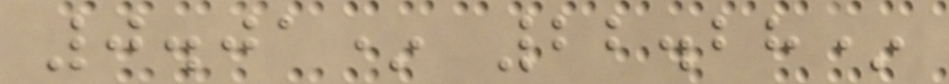0.01* 22.28*
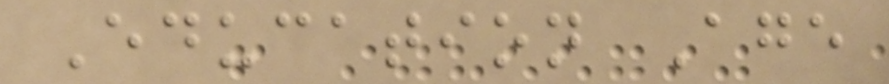Education Age
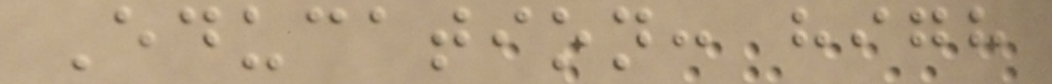Education: high
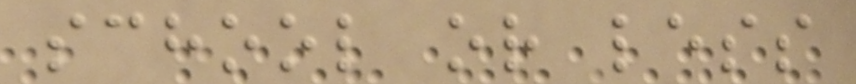school or less
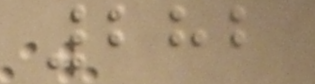282
